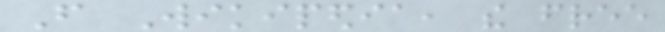From Wikipedia, the free
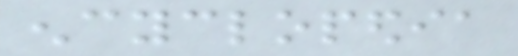encyclopedia
